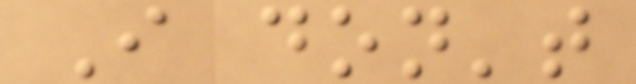I don't
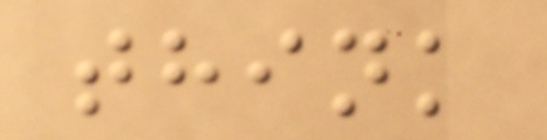think
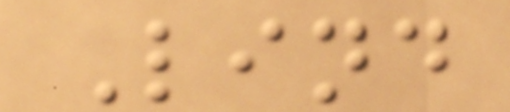Lind
